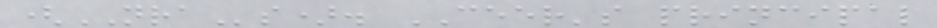(NRAs). CEER's principal
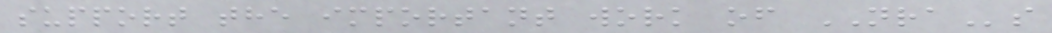support the important work of NRAs
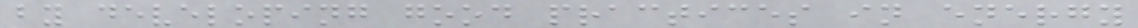by developing good practices in energy
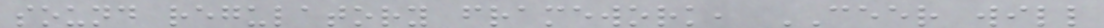sound regulatory framework, CEER will
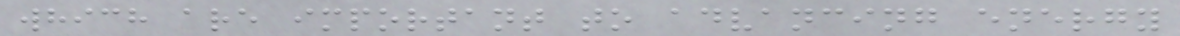which are important to advancing energy
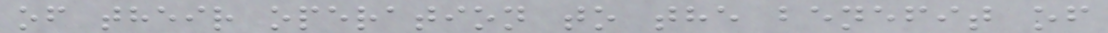of their operation to the benefit of
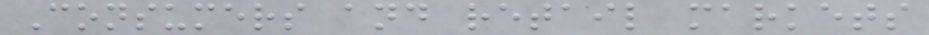Consumers and retail markets
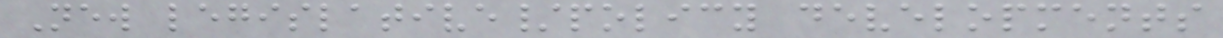New legislative/policy developments
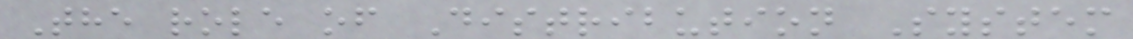The role of Distribution System
